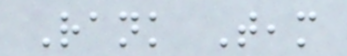Rank Team
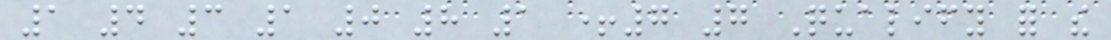1 4 3 1 0 8 1 +7 7 Qualify for the
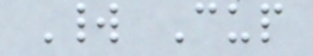World Cup
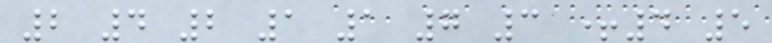2 4 2 1 1 7 3 +4 5
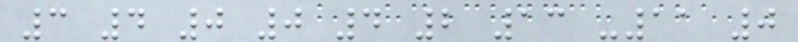3 4 0 0 4 2 13 -11 0
